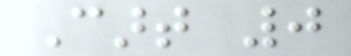Cart 0
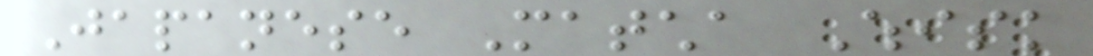Japanese Matcha Whisk
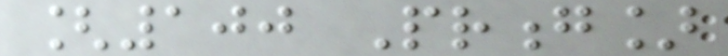[100 Prong]
